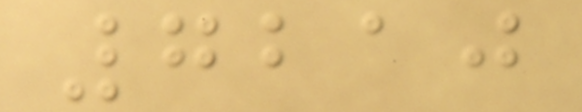7210
